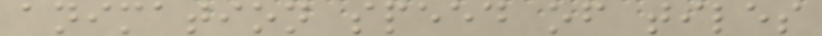animation speed of tiles
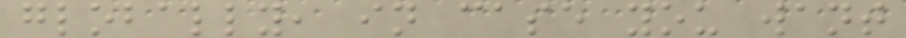globally, in case you want
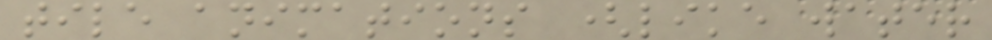tile animations (like water
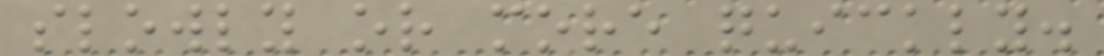slowly or more quickly.
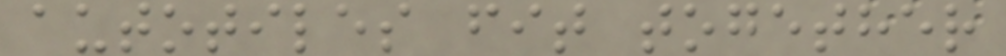autotiles fit together
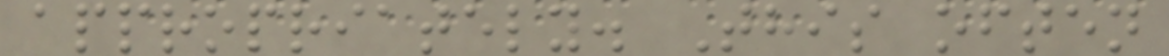appropriately. This often
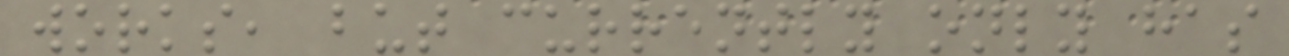works, but currently only has
